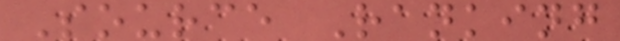Source Ranking
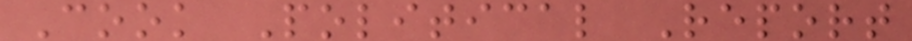Cook Political Report
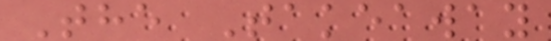The Takeaway
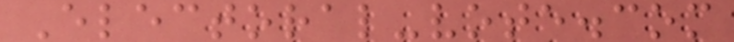Electoral-vote.com
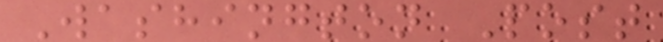Washington Post
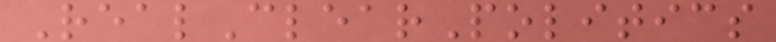RealClearPolitics
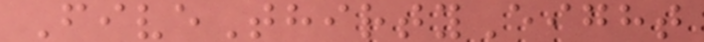FiveThirtyEight
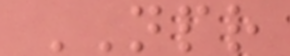NPR
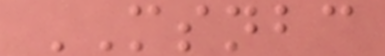MSNBC
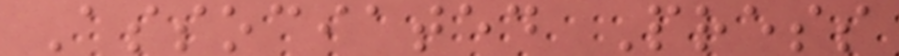Associated Press
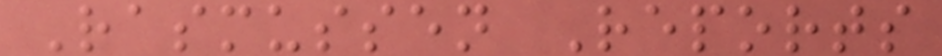Rasmussen Reports
